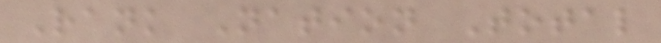Rank Nation Total
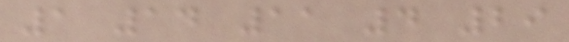1 14 11 4 29
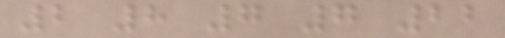2 8 7 7 22
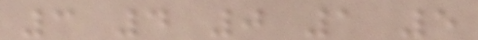3 4 0 1 5
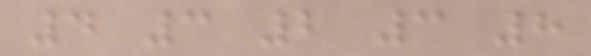4 3 2 3 8
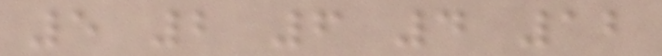5 2 6 4 12
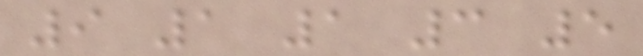9 1 1 3 5
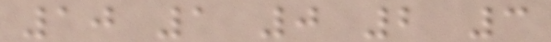10 1 0 2 3
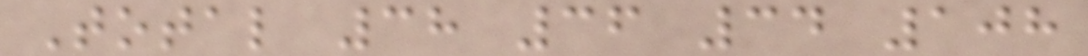Total 38 36 34 108
